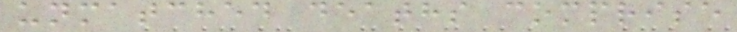unmatched deaths comprise
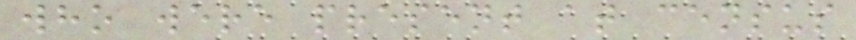who were present at census
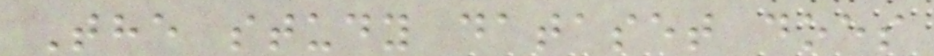The study dataset does
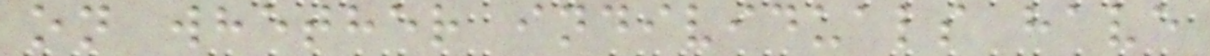on whether individuals have
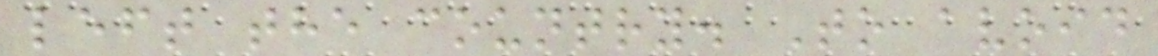left the country. To avoid
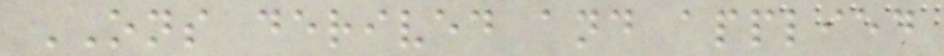ONS derived and applied
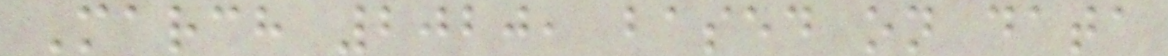March 2020, based on data
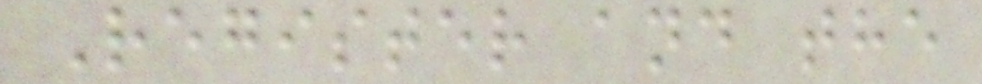Register and the
